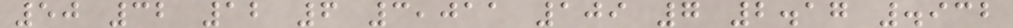50 32 12 6 3,011 109 7 2.17 .932
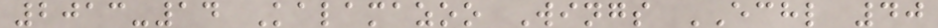2013-14 Kalamazoo Wings ECHL 40
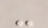-
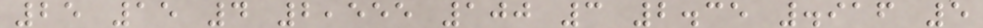25 15 4 2,555 100 3 2.35 .916 5
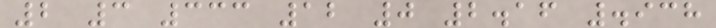2 3 333 12 0 2.16 .938
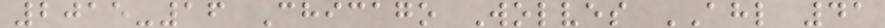2015-16 Chicago Wolves AHL 41
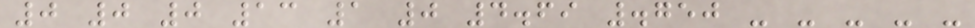0 0 0 13 1 0 4.69 .750 - - - - -
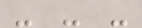- - -
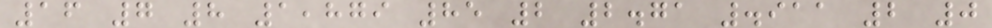16 7 8 1,879 85 2 2.71 .911 2 0
